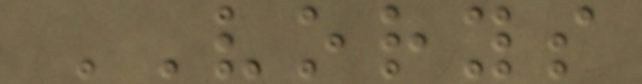VORYS
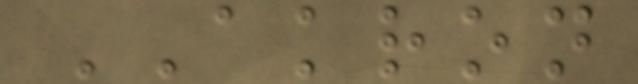AKRON
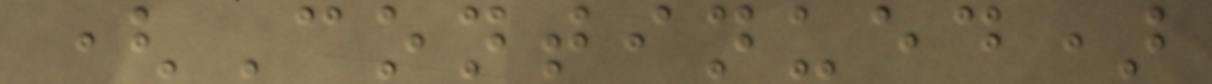(Continued)
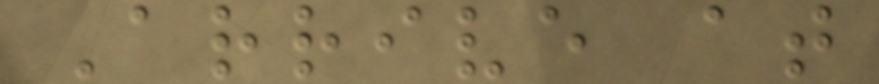Arrive at
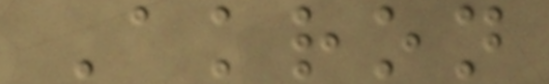Akron
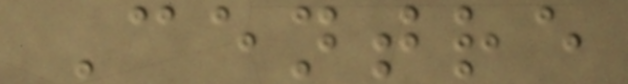Centre
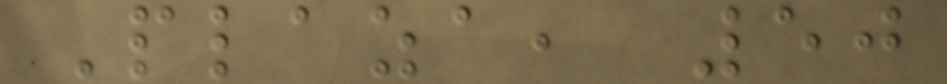Plaza, 50
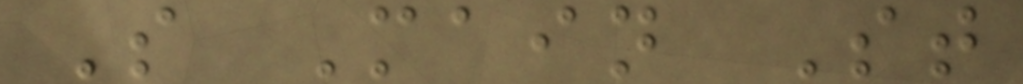S Main St
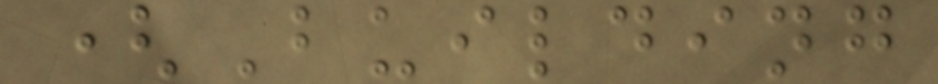(Building
